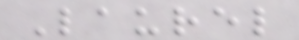Laurel
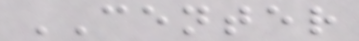CENTER
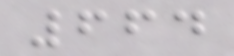664
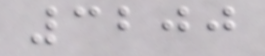3200
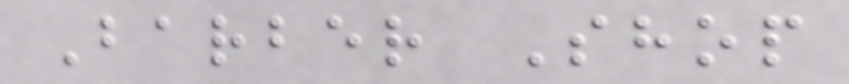Barber Shop
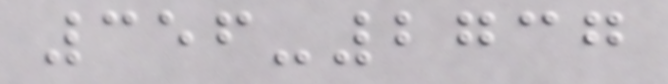356-2737
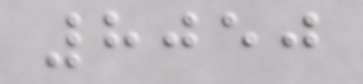8050
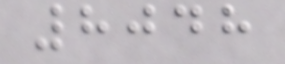8048
